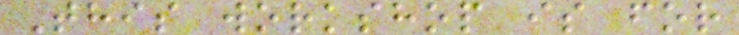This workshop is for
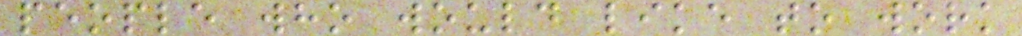people who would like to work
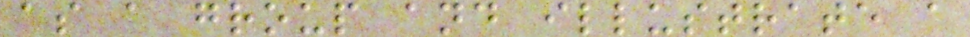as a group and illustrate a
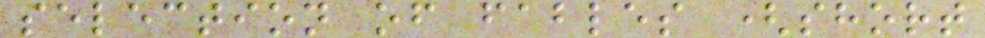selection of fables (short
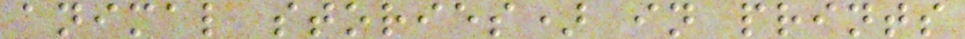animal stories) in prints
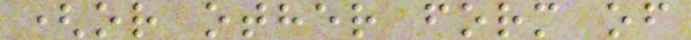(or other form of
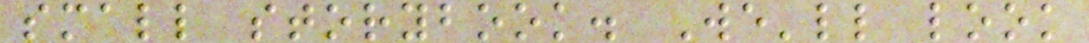small storybook. We'll look
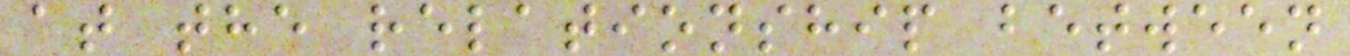at the relationship between
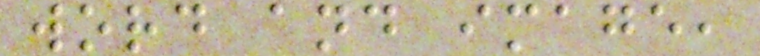word and image,
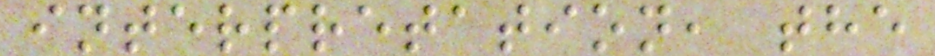interpretation, the
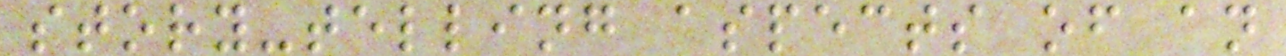story-telling aspects of an
